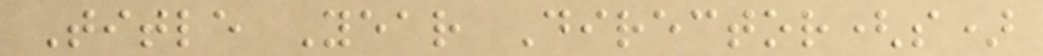Title Year Director(s)
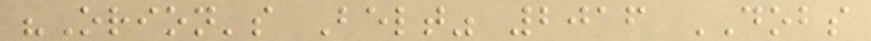"Orion's Belt" 2016 DOBS
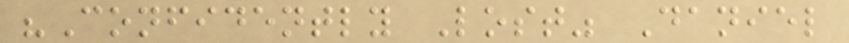"Confidently Lost" Daniel
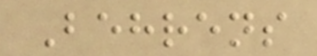Behrens
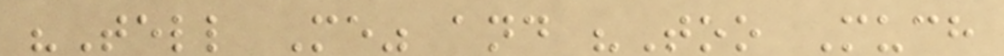"Tell Me" and "Too Much
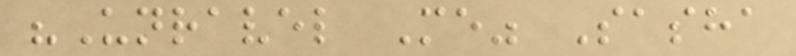"Unravel Me" Sasha
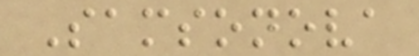Samsonova
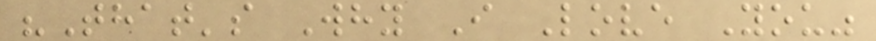"That's Why I Love You"
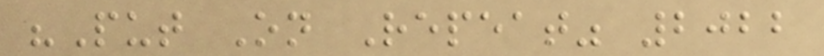"Put On Repeat" 2022
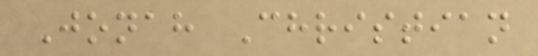Jonah Christian
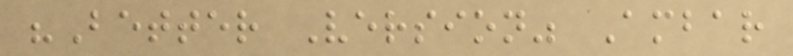"Better Version" Ambar
